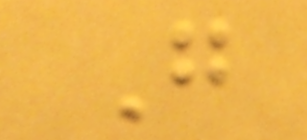G
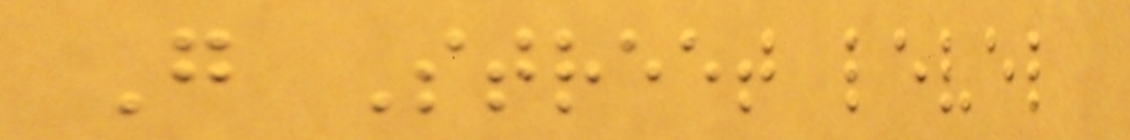G Street level
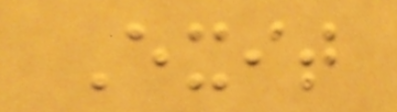Exit
